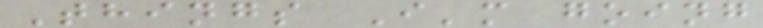Things I'm going
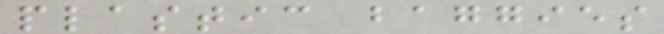plastic baggies
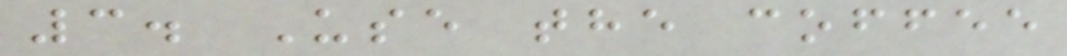3. Use the coffee
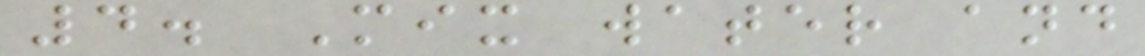4. Mix water and
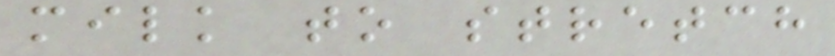milk to stretch
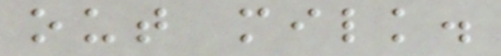out milk.
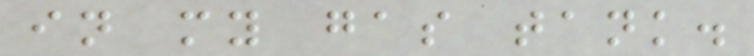in my gas tank.
